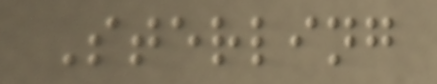Sterling
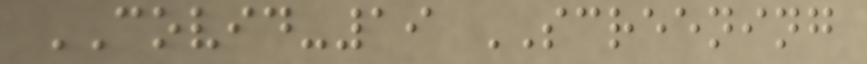COVID-19 SCREENING
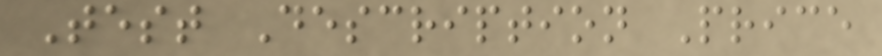Test Description Price
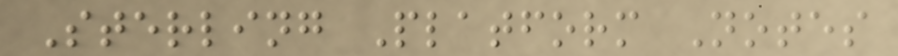Sterling Platform Notes
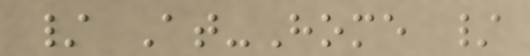/ At-Home /
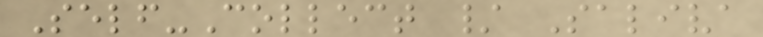Self-Collect / Saliva
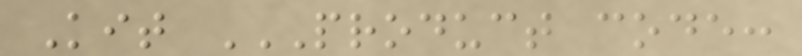Kit PRODUCT CODE:
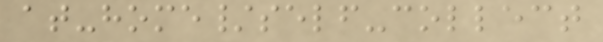at-home/self-collect
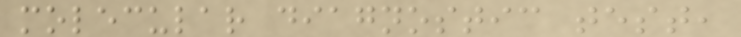molecular diagnostic test,
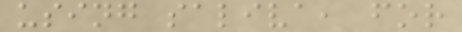using saliva, for
